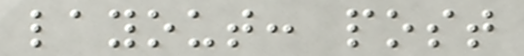layout: post
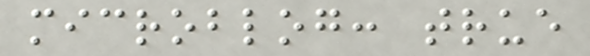microblog: true
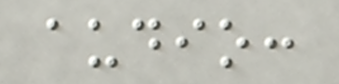audio:
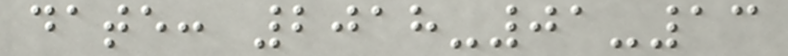date: 2018-01-13
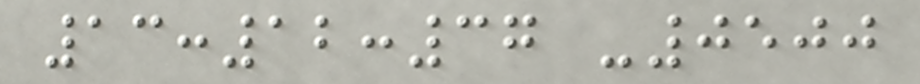13:12:37 -0500
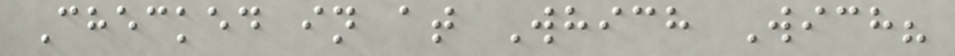Checked in at Which Wich?
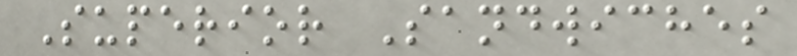Superior Sandwiches
